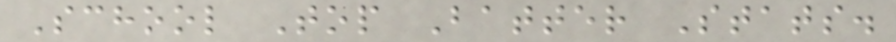School Top Batter Stats.
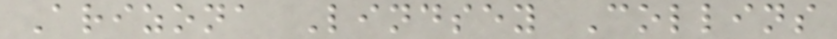Arizona Lindsey Collins
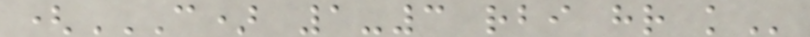(C) 1-3 RBI HR K
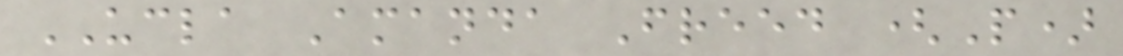UCLA Amanda Freed (P)
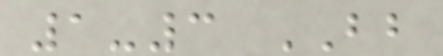1-3 BB
